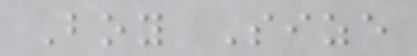Boy Size
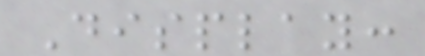Display:
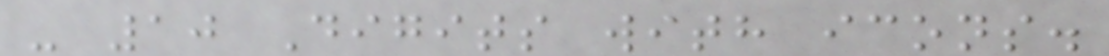- 10 Digits with icons.
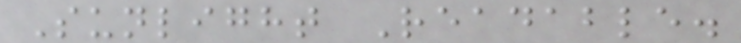Sunlight Readable.
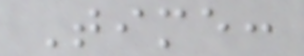Time:
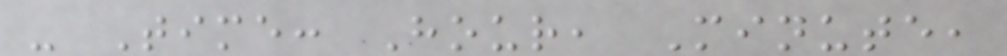- Time: Hour, Minute,
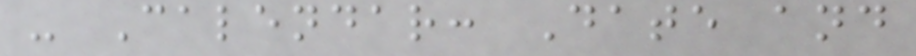- Calendar: Date and
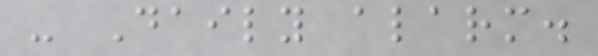- Daily alarm.
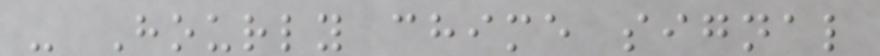- Hourly chime signal
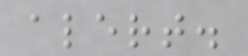alert.
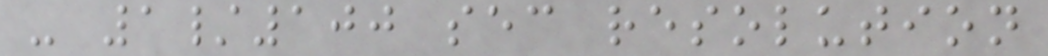- 1/100 sec resolution
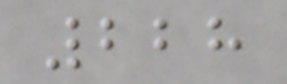228
